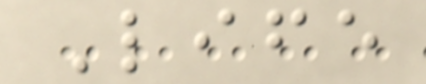Life
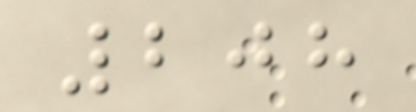208
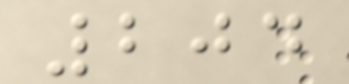204
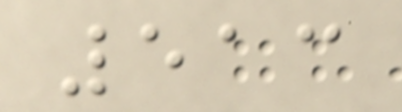513
